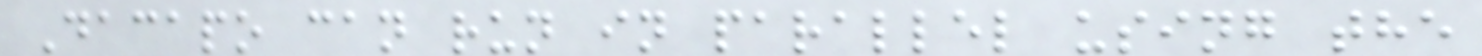Dacapo can run in parallel using the
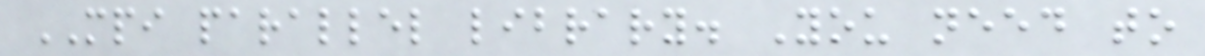MPI parallel library. You need to
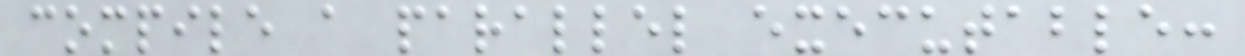compile a parallel executable:
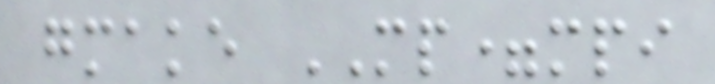gmake MP=mpi
